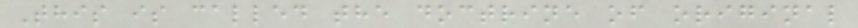This is called the doctrine of original
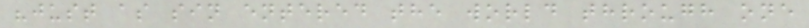"just as sin entered the world through one
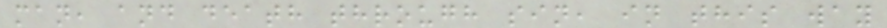man, and death through sin, in this way
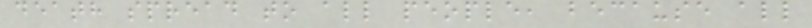death spread to all people, because all
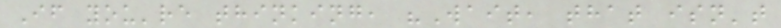If you're thinking, "Wait, that isn't
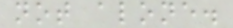not alone.
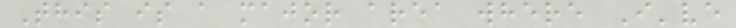This is a major area where I've
